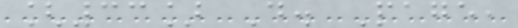[33] D. Page,
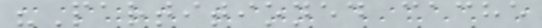"Partitioned cache
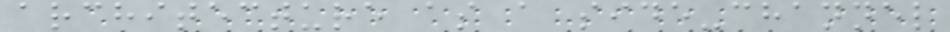architecture as a side-channel
